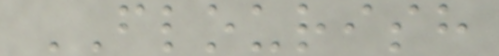FLOURISH
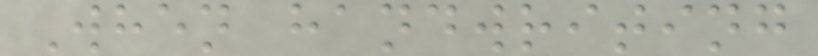When handwriting
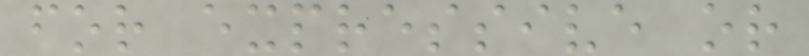for expressive or
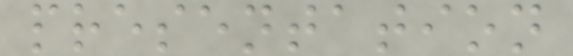presentation
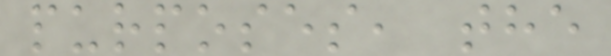purposes, the
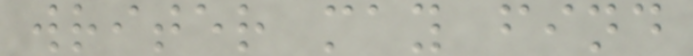writer may find
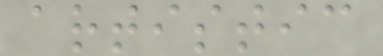artistic
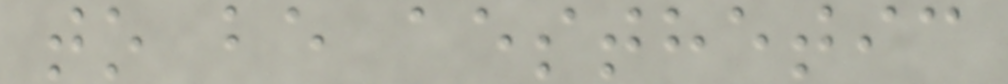to be aesthetic
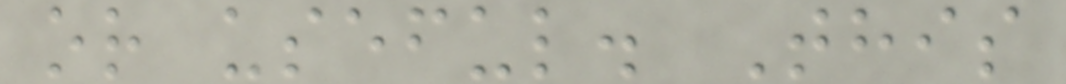or useful. This
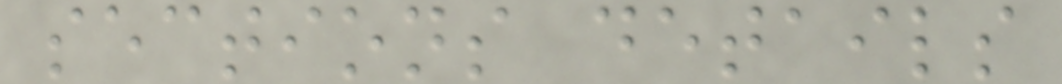sections details
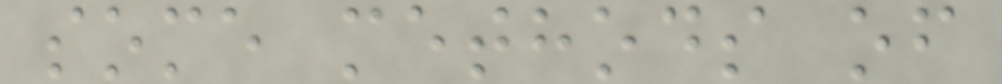some methods of
